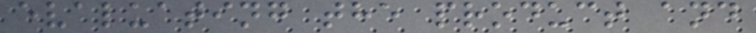evaluating the product and
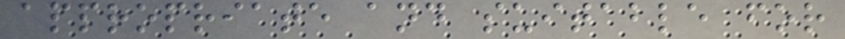appropriate and suitable for
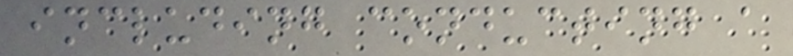including conducting a
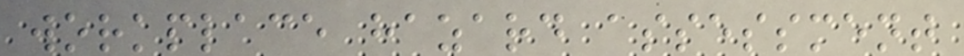workplace hazard assessment
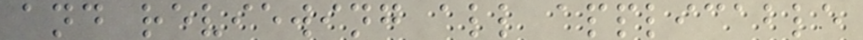and reviewing all applicable
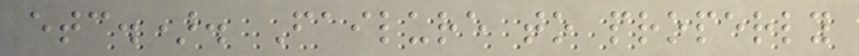etc.). Failure to properly
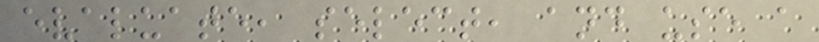evaluate, select, and use a
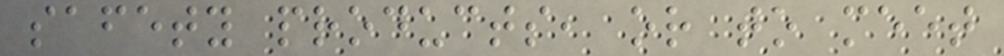safety products, or to meet
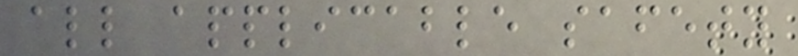all applicable safety
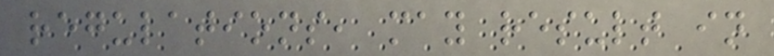regulations, may result in
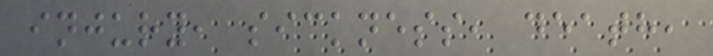injury, sickness, death,
